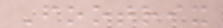Footrix
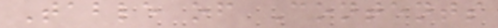Table of Contents
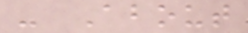- About
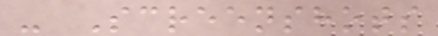- Screenshots
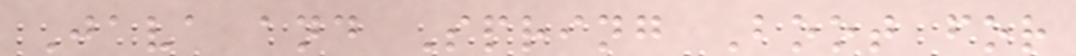Java and Spring Boot for
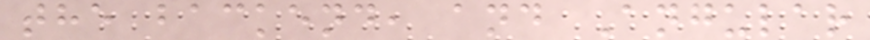the backend, and Angular
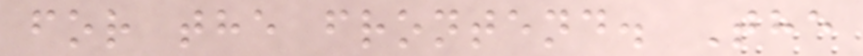for the frontend. The
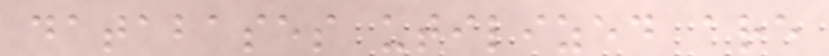databases utilized are
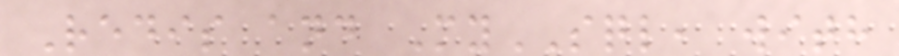Redis and MySQL, with
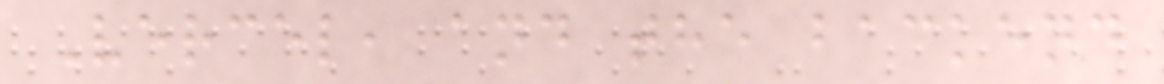Vercel, and the backend
